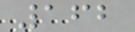162
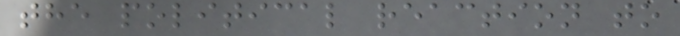the political reaction to
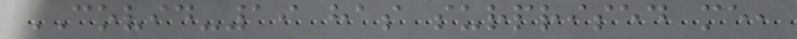COVID-19 has surprised me,
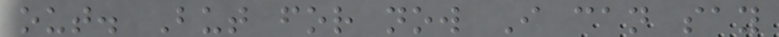out. But for now I can say
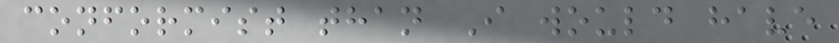conformist than I would have
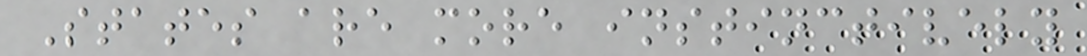States are more instinctively
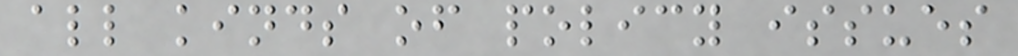all kinds of policy issues
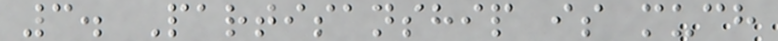3. Partisanship is much
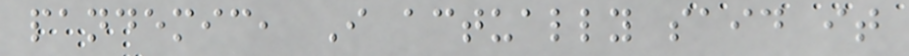pandemic, I actually said it
